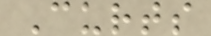Curts
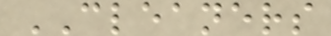CLEANERS
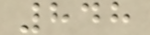848
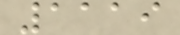1119
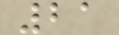21
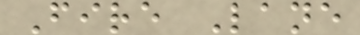Fire Lane
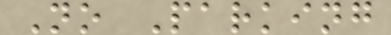No Parking
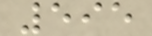595
